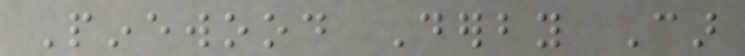Pinewood Derby Car
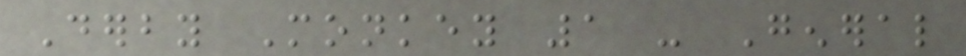Derby Monkey 1 - General
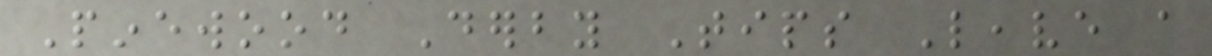Pinewood Derby Tips Leave a
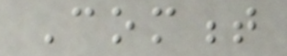Comment
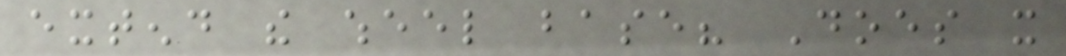extend the wheel base? Does it
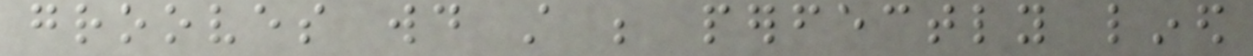grooves would still be perfectly lined
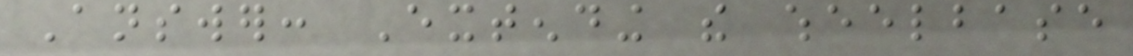Answer: Extending the wheelbase
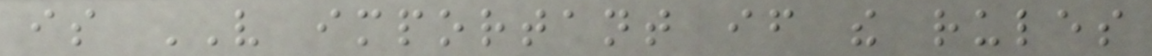is VERY important if the rules
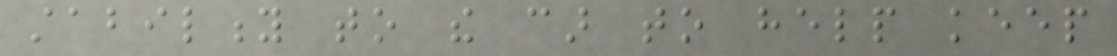stability to the car to help keep
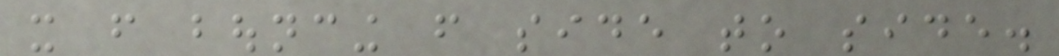it from bouncing from side to side.
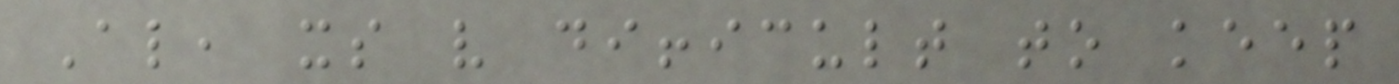Also, its very difficult to keep
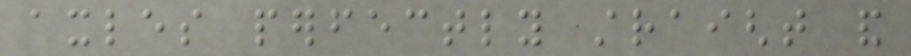axles perfectly straight and
